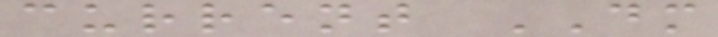current DM
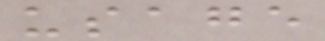usage
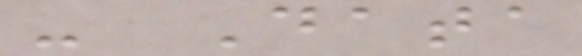- Data
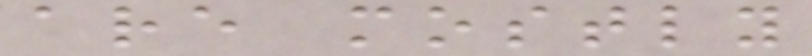are mostly
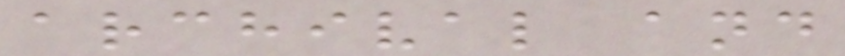archival and
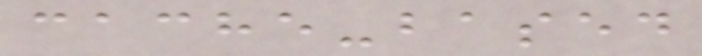cache-based
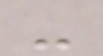-
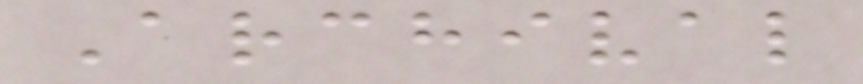Archival
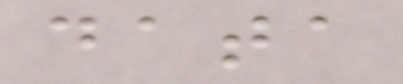data
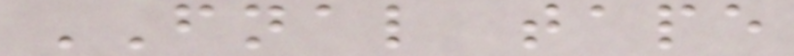FNAL tape
